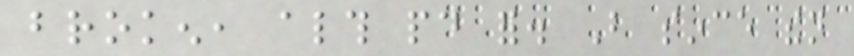broken, although paid for. But since then
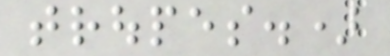troupes.)
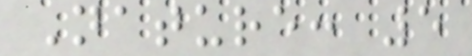Nature: 5
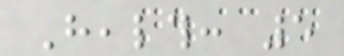Health: 5
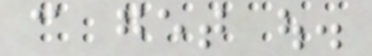can get out.
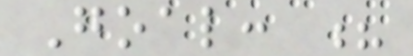Goal: ?
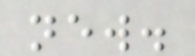new.
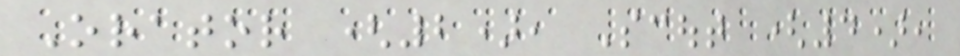Orator (2), Scout (4),
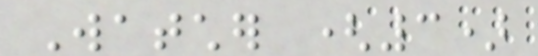Watcher (3)
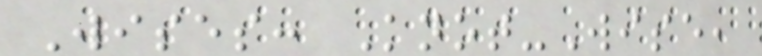Wises: Knot-Wise,
